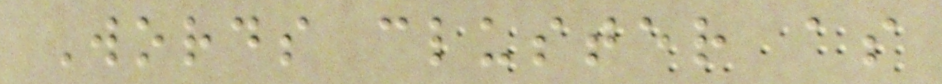Words cluster as
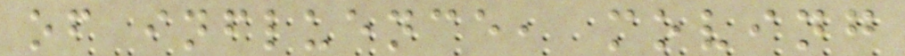of influence, moving
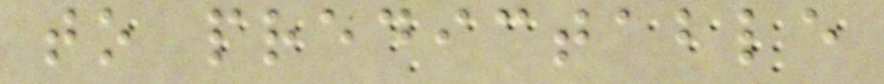to predictable
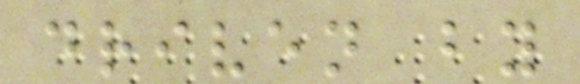driven by
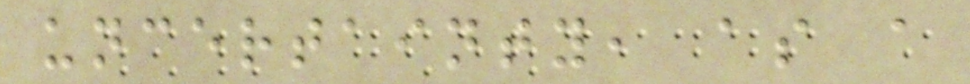uncertainty, as a
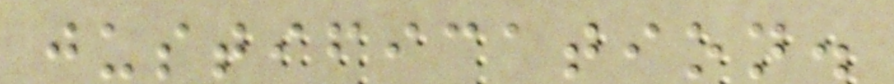justification.
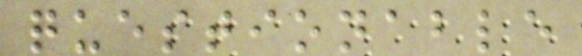questionable
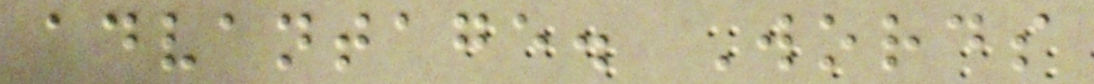advantage. Words
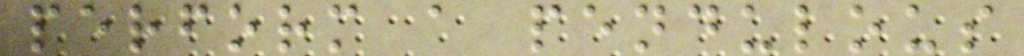perform a pendulous
